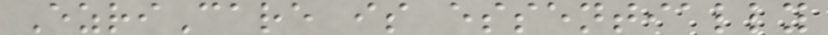EzriCare is essentially
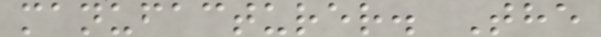manufacturer. The
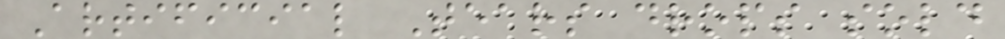Artificial Tears drops sold
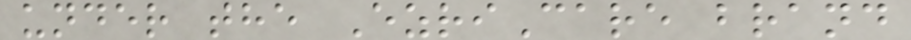under the EzriCare brand
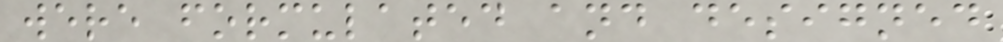were formulated and designed
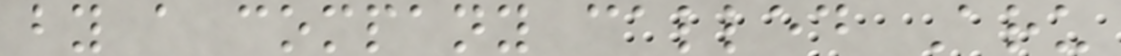by a company called Aru
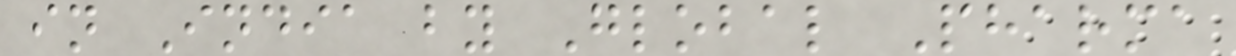in India by Global Pharma
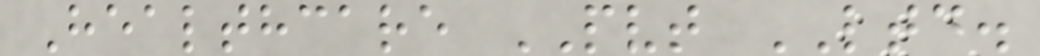Healthcare PVT LTD.
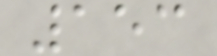153
